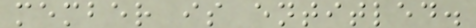member is entitled.
